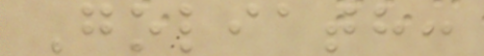Goliath:
